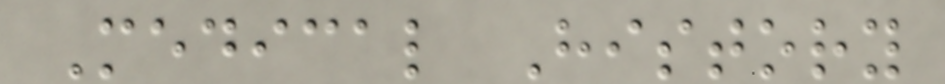Medical History
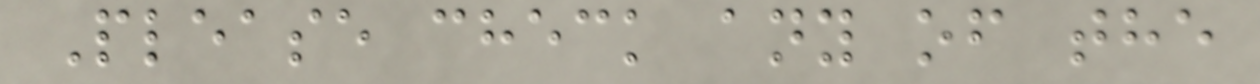Please check any of the
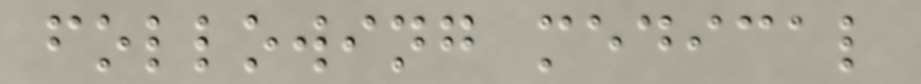following medical
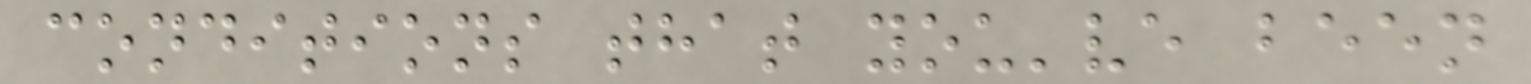conditions that you've been
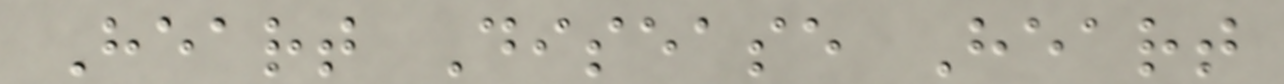Heart Disease Heart
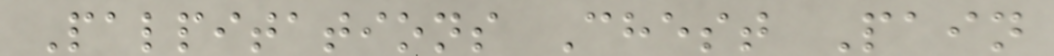Palpitations Chest Pain
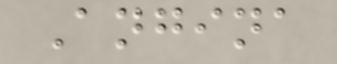Angina
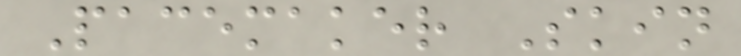Pacemaker Skin
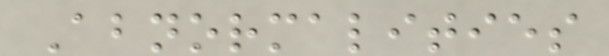Abnormalities
